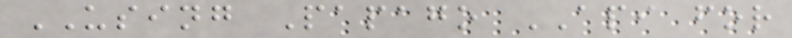USING Papago API for
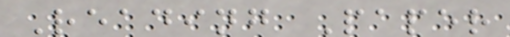Reading Paper
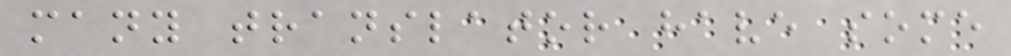many translator have some
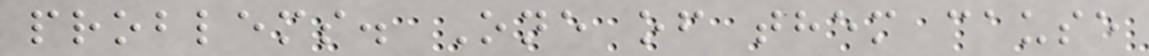problems. One of them cause
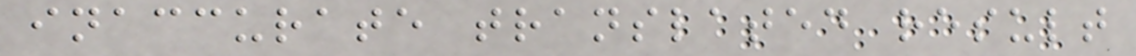inaccurate translated result
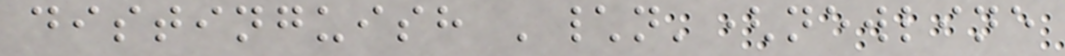distinguish '\n'(newline
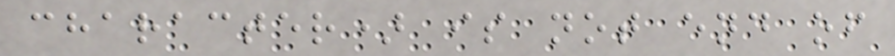character) is not end of
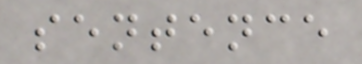sentence
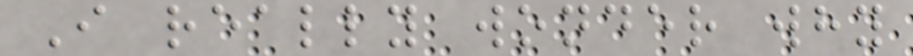I really wonder why
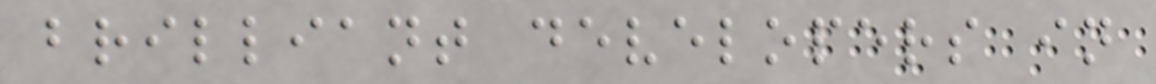brilliant developers in
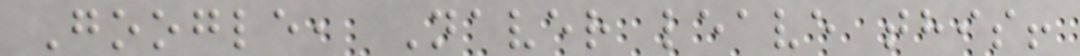Google, Naver leave this!
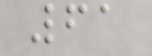61
